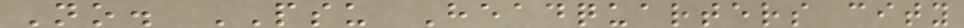No. PSU Headquarters city
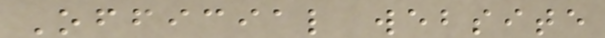Official website
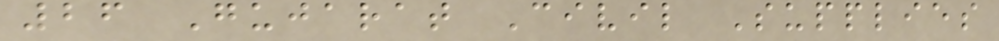26 Gujarat Civil Supplies
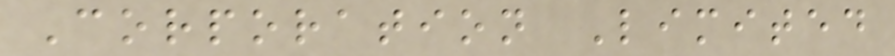Corporation Limited
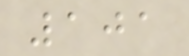101
